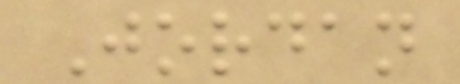Jordan
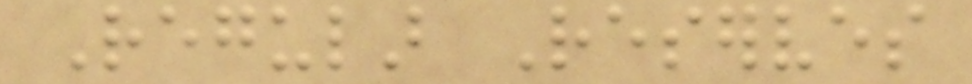Regular Reserves
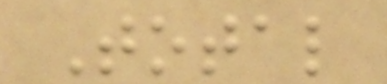Total
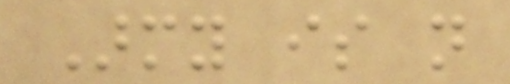Army is not
